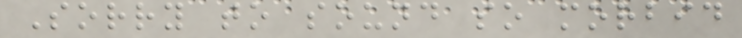Sorry to sound so morbid
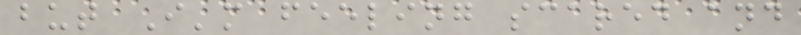but I'm feeling scared and
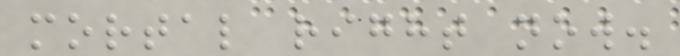mortal right now.
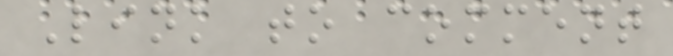Link to comment
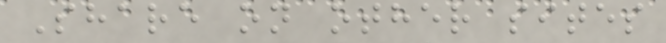Share on other sites
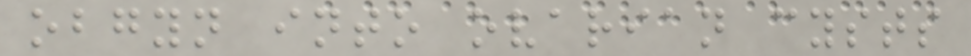obgyn into ovarian cysts
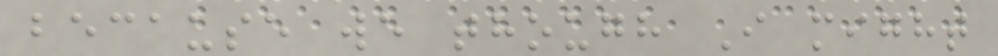because we though I might
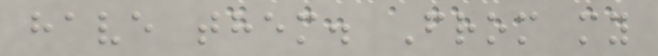have them. From my
